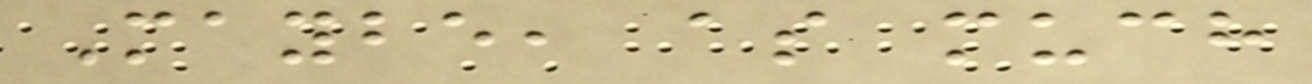Maybe, as much
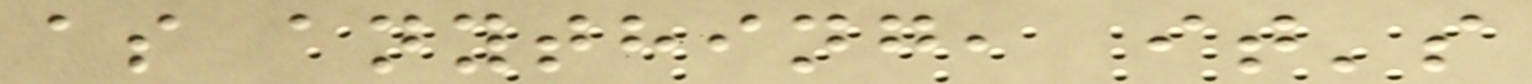as anything, it's
